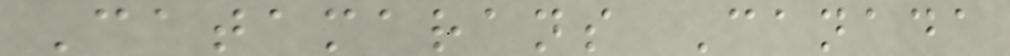Catamarans Canada
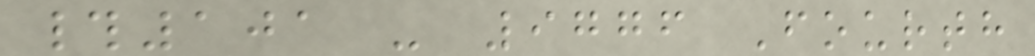#101 - 9776 Fourth
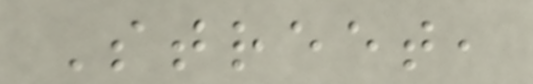Street,
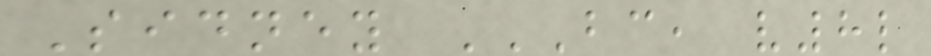Sidney BC, V8L
